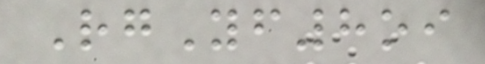RgYf8oi
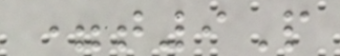=t9P
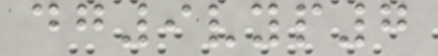dg9vyp7
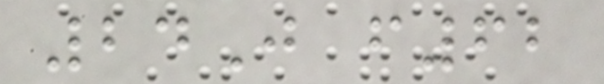24J f62
